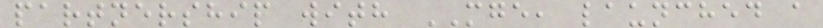partnership with MGE, launched a
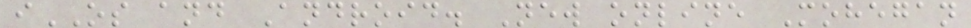iOS and Android. New online Mohegan
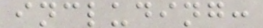including:
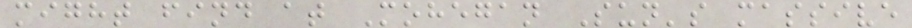might find at Mohegan Sun's massive
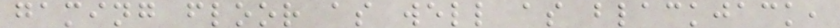gaming floor as well as blackjack,
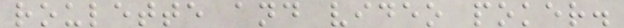roulette and video poker.
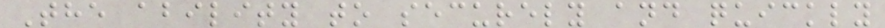The ability to securely and quickly
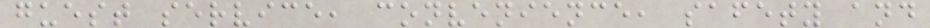guest service, convenience, safety and
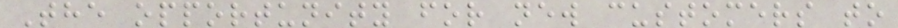The opportunity for new customers to
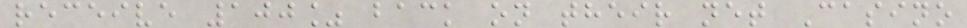receive 100% back on their net Casino
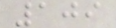109
